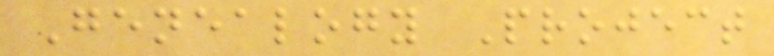Genealogy Project
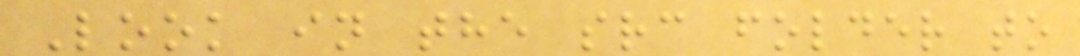Look in the src folder to
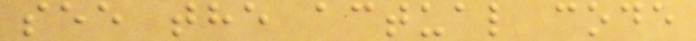see the actual code
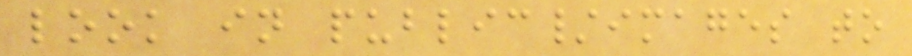look in public/images to
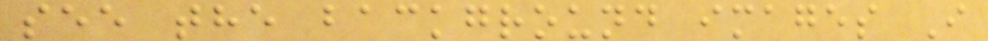see the background images I
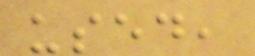used,
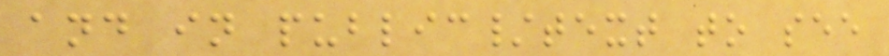and in public/text to see
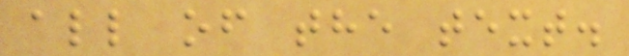all of the text.
